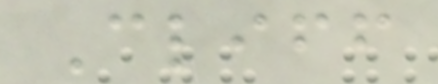Cliff
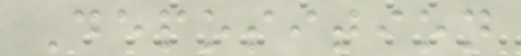Deposition
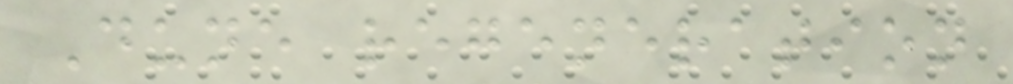Dune regeneration
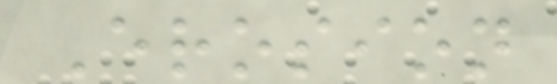Erosion
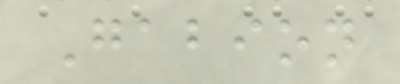Gabion
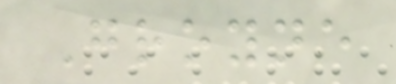Groyne
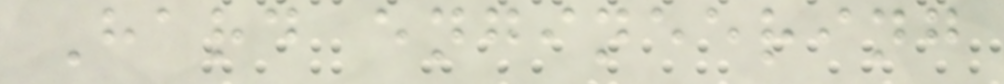Hard engineering
